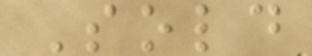Sold
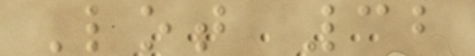Lot 32
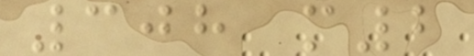308 m2
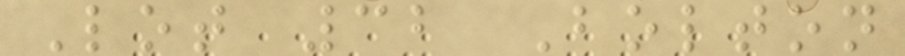Lot 32 Bolton
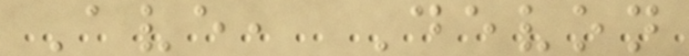Ave, Devon
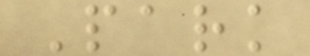Park
